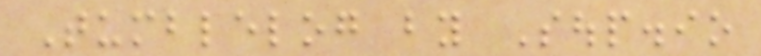Tumblelog by Soup.io
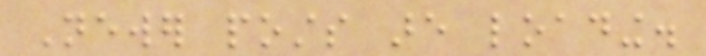Newer posts are loading.
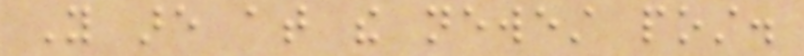You are at the newest post.
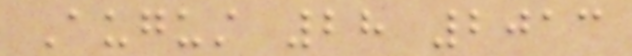August 28 2013
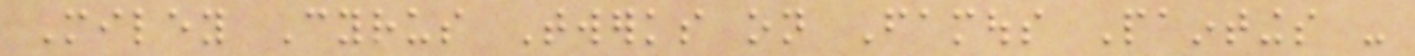Miley Cyrus Twerks on Famous Paintings -
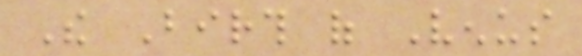The Birth of Venus
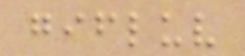gifluv
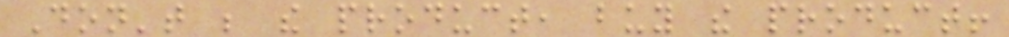Don't be the product, buy the product!
